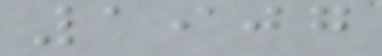1907
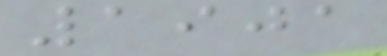1901
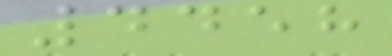4458
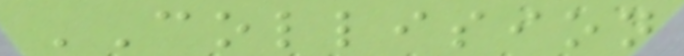COLLISION
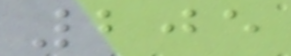205
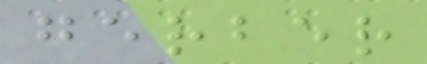gerber
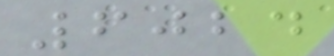6024
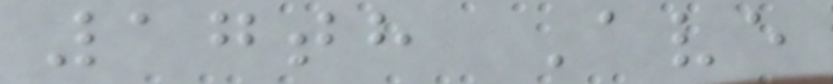17th Ave
